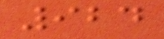924
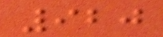920
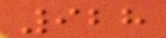928
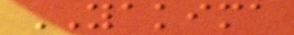YAKIMA
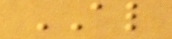AL
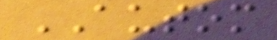AUTOM
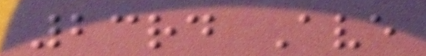23rd Ave
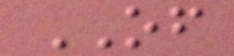OF
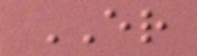ER
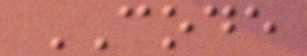CODE
